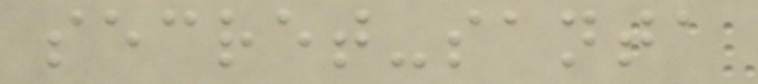secret-santa
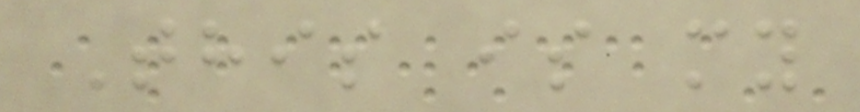This is my
